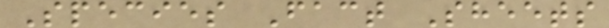Species Fact Sheets
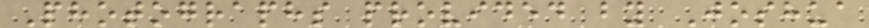Photographs provided by Joshua
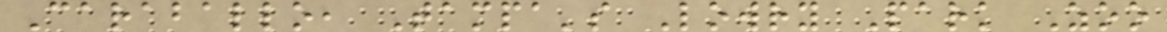Caraballo, Tampa's Lowry Park Zoo
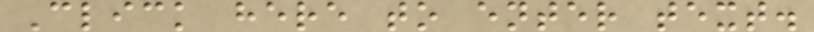Click here to enter text.
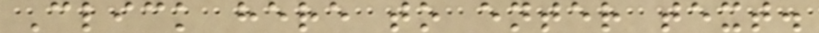Click here to enter text.
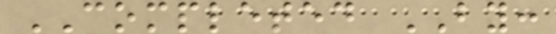COMPLETED BY:
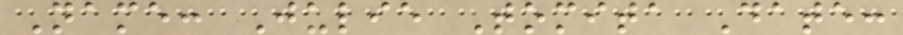Name: Julie Tomita Date:
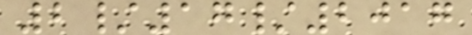2/17/2017
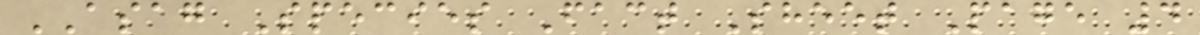ASAG Species Fact Sheet Page 4
